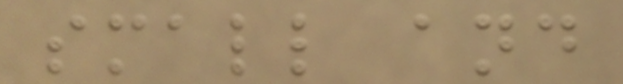small and
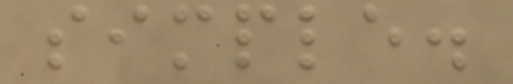simple.
